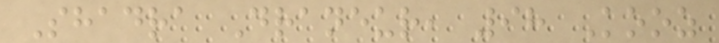Shadra Draneur, 98 Kooz
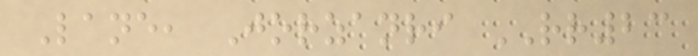Lane, Jorzanri RR23
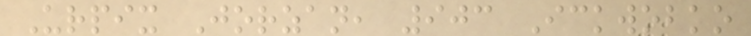Urpix Jorzan, 903 Ickwobko
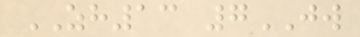ZH13 7JW
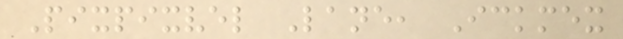Pixpixvel Lane, Ickmex
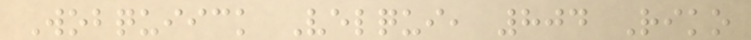Wobquiick Velqui, 804 Riko
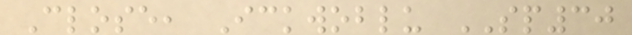Close, Ickwoblu SP30
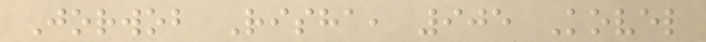Jorwob Risha, 905 Kovel
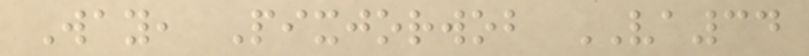Way, Pixjorwob VA34
